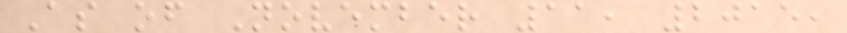As of November 11, 2015,
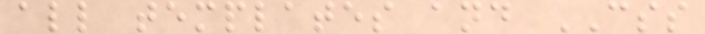all templates and CSS
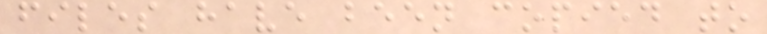files have been copied to
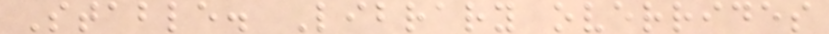Stable. Library overrides
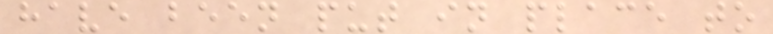have been put in place to
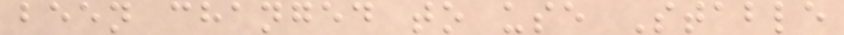been changed to use Stable
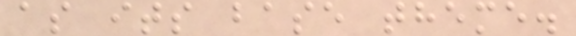as its base theme.
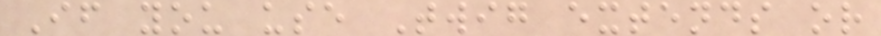If you use Twig extends or
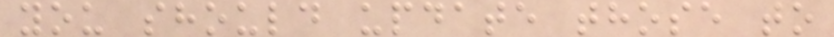you should update those to
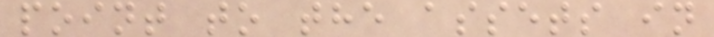point to the assets in
